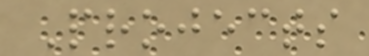Projects
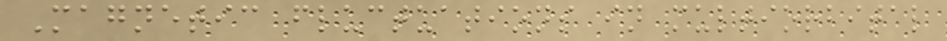Magnetic fluctuations in multiorbital
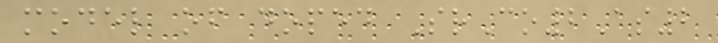model of doped SrCo2As2
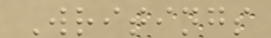Writings
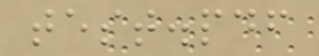test.pdf
